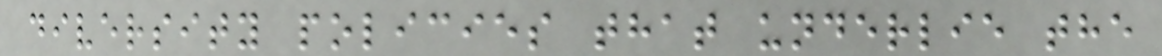diversity policies that underlie the
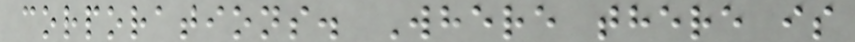corporations. Where there is
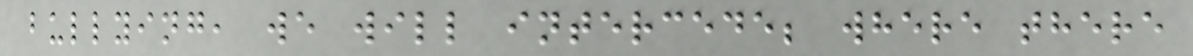bullying, we will intercede; where there
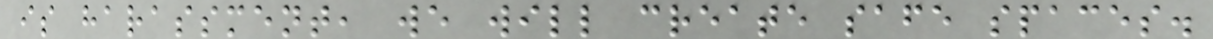is harassment, we will create safe spaces.
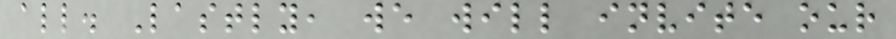all. Lastly, we will invite our
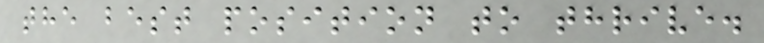the best position to thrive.
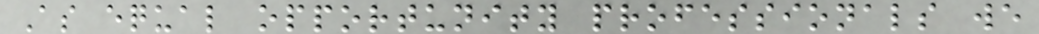As equal opportunity professionals we
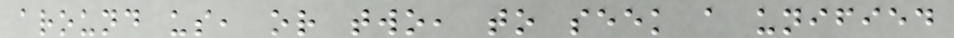around us, or two, to seek a unified
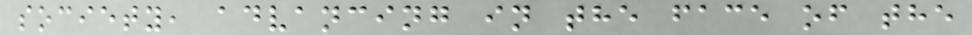society, advancing in the face of the
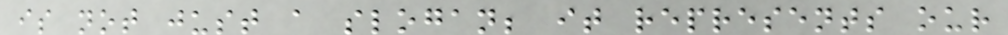is not just a slogan; it represents our
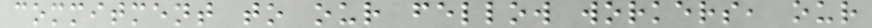commitment to our fellow workers, our
